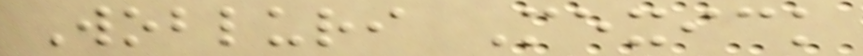Wobluri Mexick
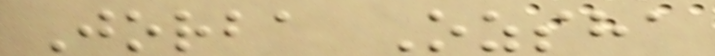Jorba Ozsha
